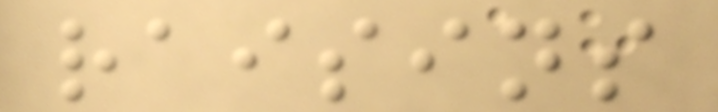raisins
